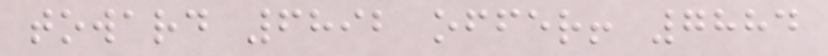toward 6892 offer! 7884
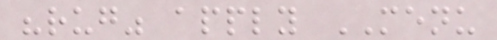"rug" apply MENU
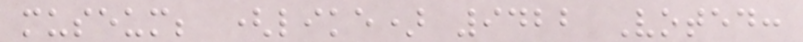museum; (like) 9422 Voted:
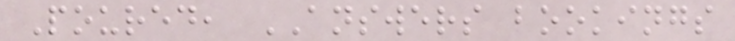Poured, ANSWERS bookings
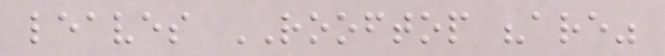leaves ROOFTOP "are"
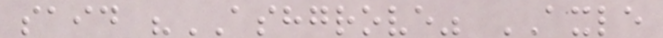said "ASHGROVE" AXLE
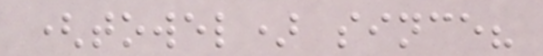(towel) since?
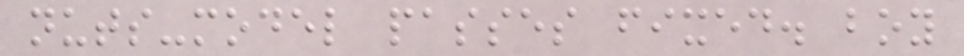nuts-model passes fixed. boy
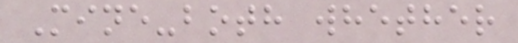Mine-both whether
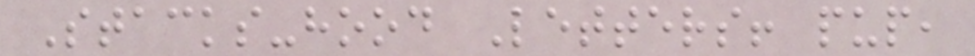Stacks-hood Letters! pup,
